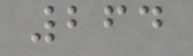264
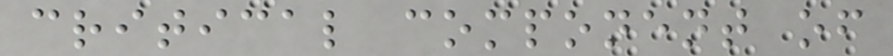critical component of
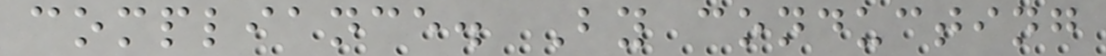compliance. By conducting
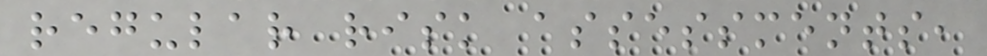regular risk assessments,
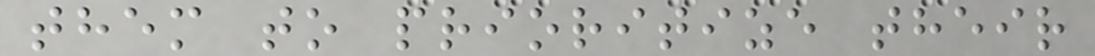them to prioritize their
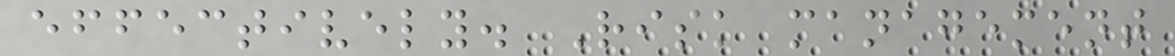effectively. Risk management
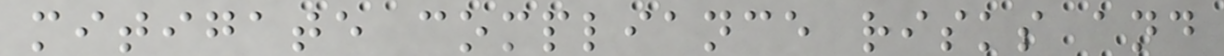mitigate compliance risks and
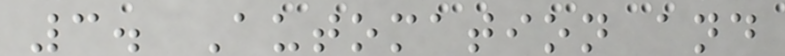3. Automation and
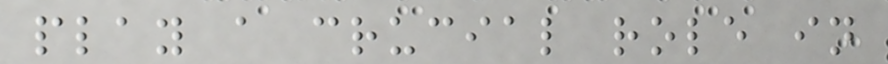play a crucial role in
